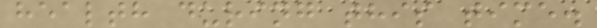health during this time.
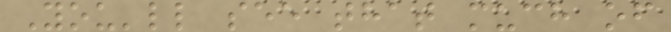You'll see that much of
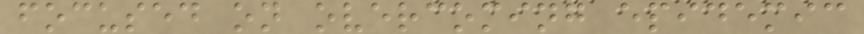focused on overcoming epidemic
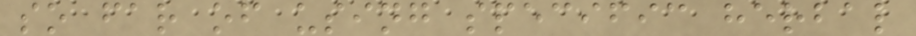so far of using specific herbal
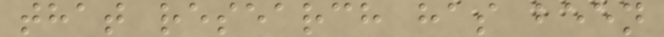that research has been
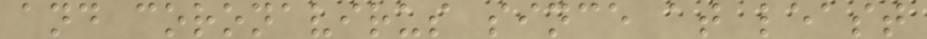and coronavirus since at least
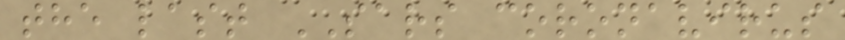the last SARS coronavirus
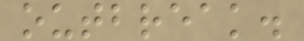outbreak.
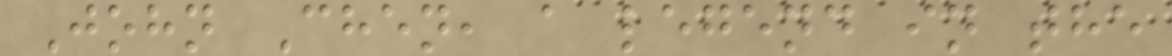John Chen, a legend in the
